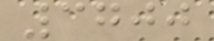3700
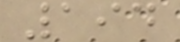194
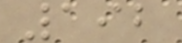192
